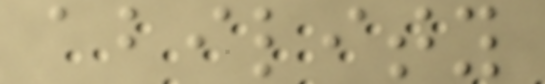ability
